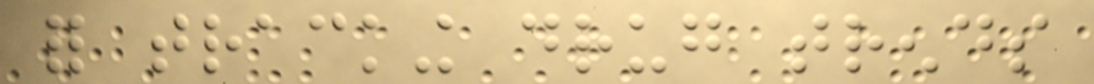for tracking drug trends
